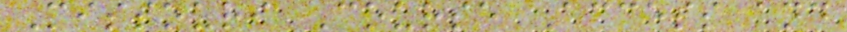Missouri Course Access and
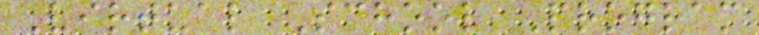Virtual School Program
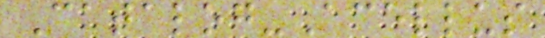Catalog-Acellus
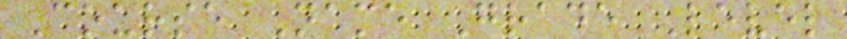Course Name Grade Level
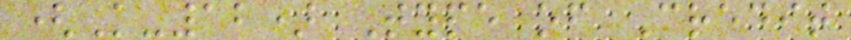(K-12) Type of Credit
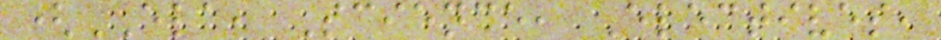(ELA, Science, Electives,
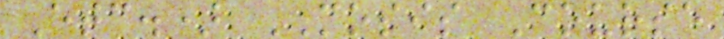Etc.) MOSIS Course
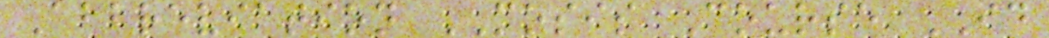Abbreviation MOSIS Course ID
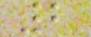2
